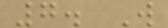7. W
